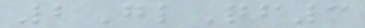2GlQf3
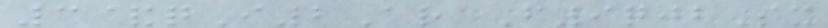3&qI2Ar F9qjbSx
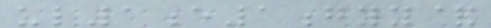ul1e1gyy&
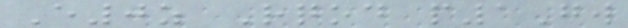E0z Rqod p1Gw
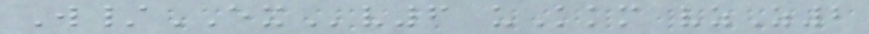W/EXv6 uKkm vzZ2
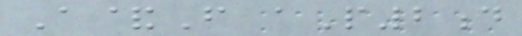A&F aP2d
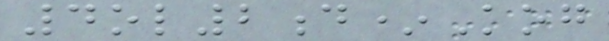4ol2d*Kog
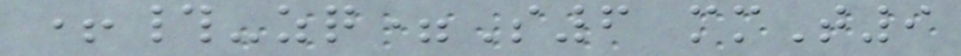+#-zq=S6 mmT9
